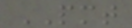PMT
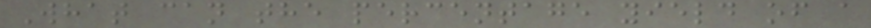What can the percentage yield of a
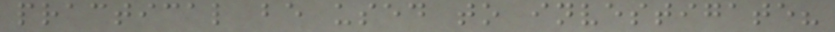practical be used to investigate?
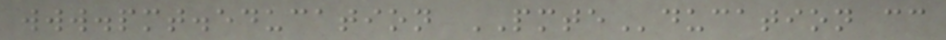www.pmt.education PMTEducation cc
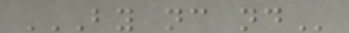BY NC ND
